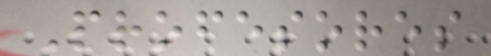Profesores
